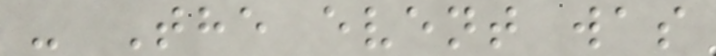- The event was
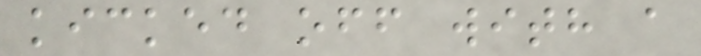kicked off with a
